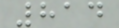814
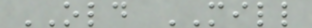OLD MILL
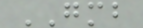GMB
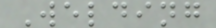Welding
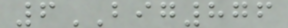6BIG876
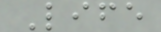Life
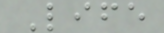Life
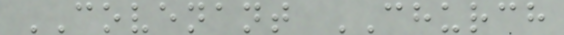COVENANT CHURCH
